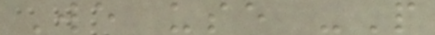We use -P
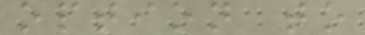option to
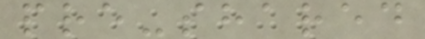pre-shared
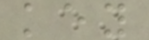key
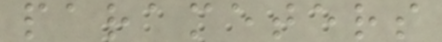parameters
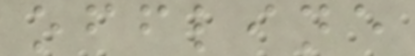offline
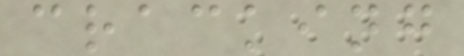cracking
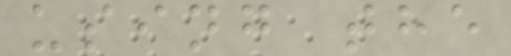using the
